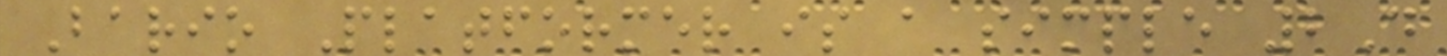Bario Platformer is a simple 2D
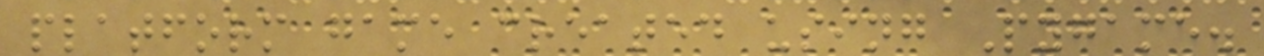platform game created using Pygame.
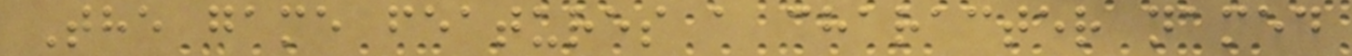The game features a character named
